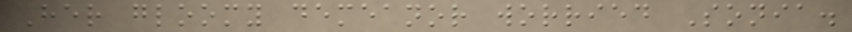Her gloomy demeanor worried Sonia.
